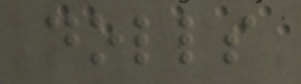dolls
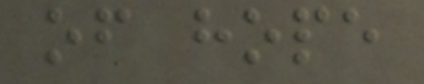of hope
